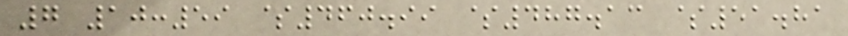7 10:59 $460.99 $487.13 $51.81
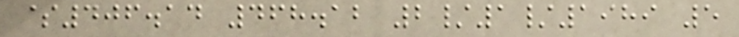$406.14 468.12 2/1/1989 5
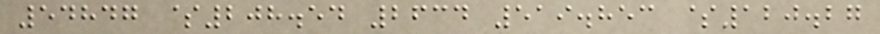54847 $208.54 2634 519.853 $120.27
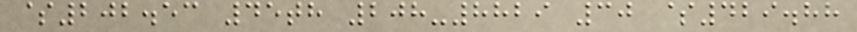$202.53 45th 208-8829 30 $429.88
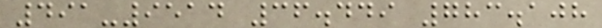491-9514 36.449 783.108
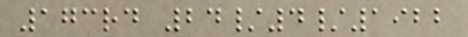173rd 24/4/1922
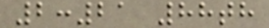2:21 88th
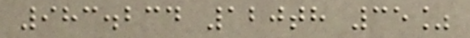983.234 120th 35%
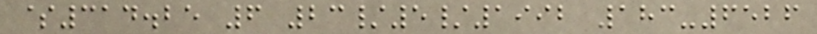$314.25 6 23/5/1992 183-6526
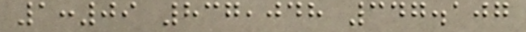1:09 837,048 347.107
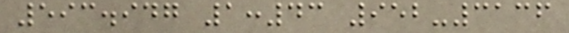593.947 1:43 952-3136
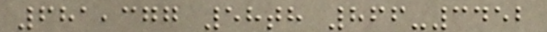681,377 58th 866-3452
